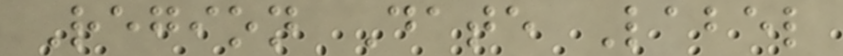Region Date Label
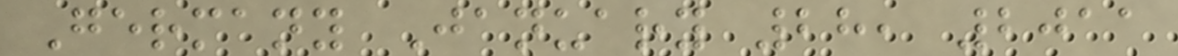Germany January 28, 2011
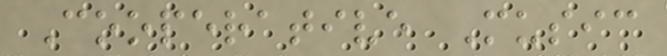Cooperative Music
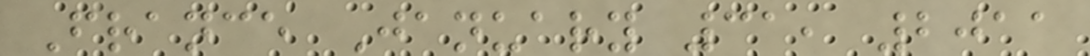France January 31, 2011
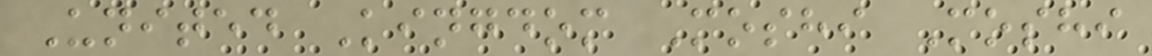United Kingdom Moshi Moshi
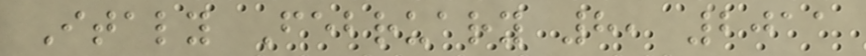Italy February 8, 2011
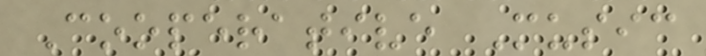Cooperative Music
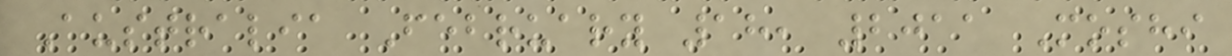Australia February 18, 2011 Moshi
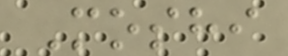Moshi
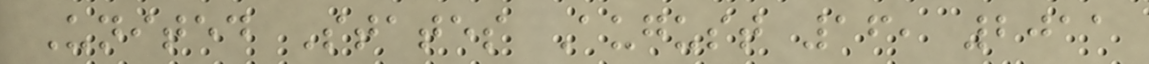United States August 16, 2011
